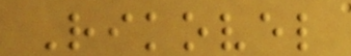Rikovel
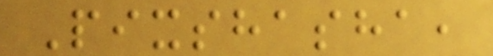Pixshasha,
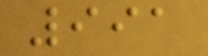991
